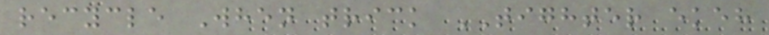recycle When trick TIGHTER ekeh
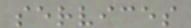services
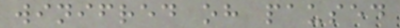winifred oh paused
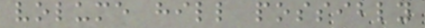volume hill possibly
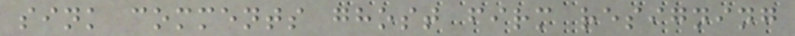sink comments ghost firm resigning
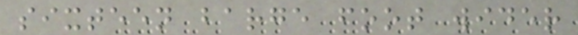sixteen barge foot wider
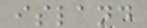island
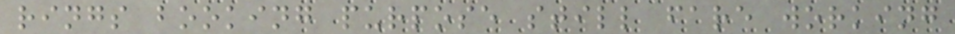rings booking purpose still fare working
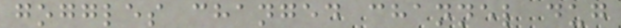goggles changed channel dug
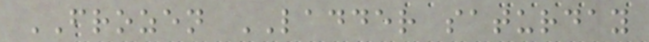FROZEN LADDER saturday
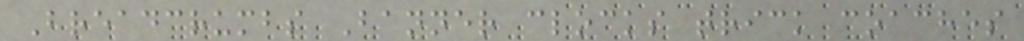Breadcrumbs Banner clocks trick coaches
